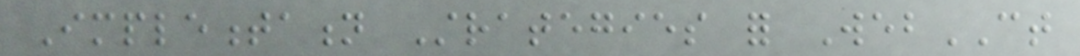Implementation Strategies for WebCT
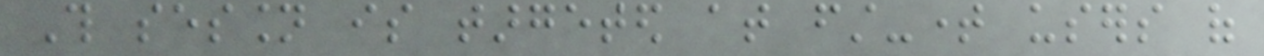This session is targeted at first-time users of
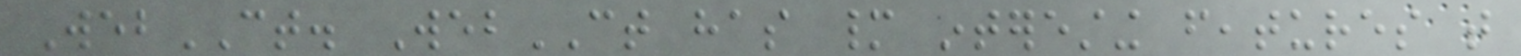WebCT. WebCT has many interesting features that
